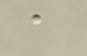a
